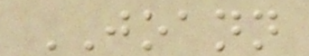JOANN
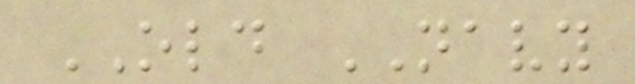OLD NAVY
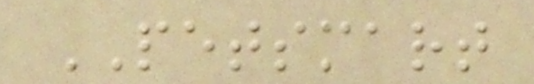PETSMART
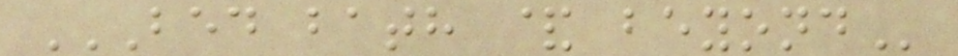BED BATH & BEYOND
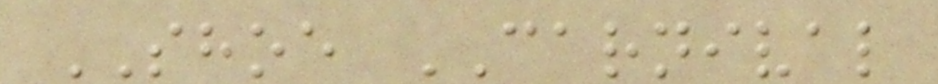SHOE CARNIVAL
